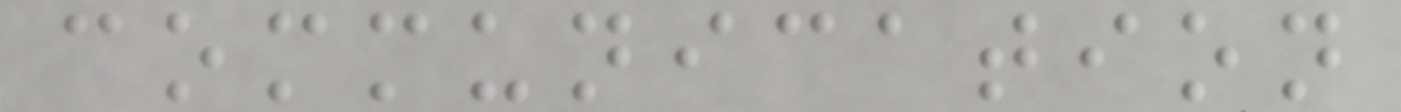communication
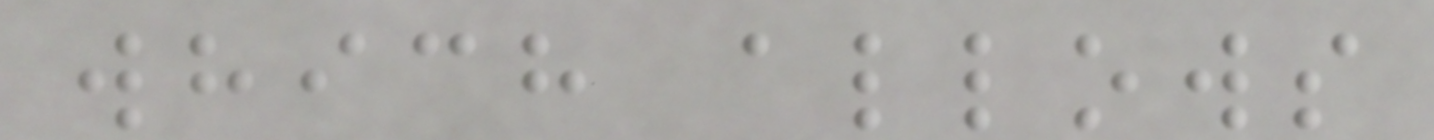which allows
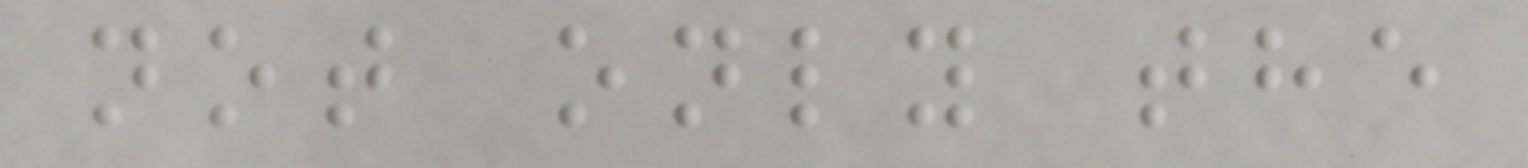not only the
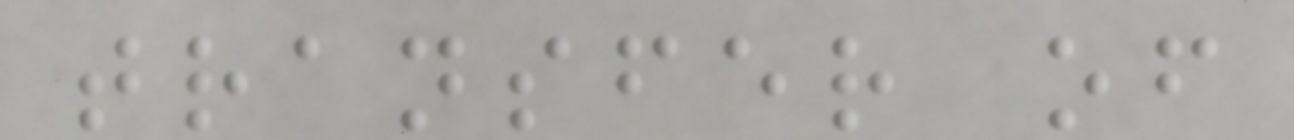transfer of
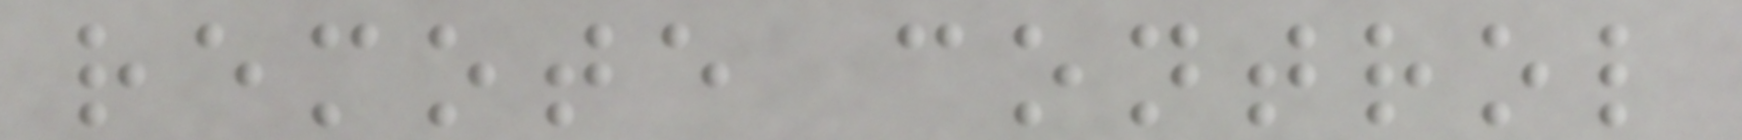remote control
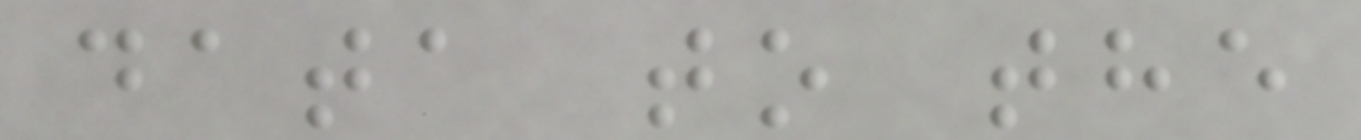data to the
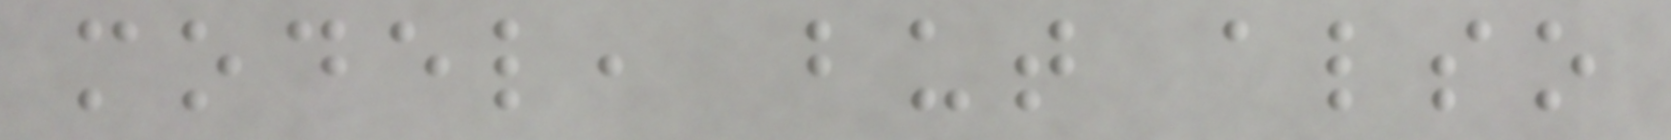model, but also
